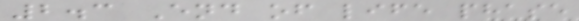2.3 End of life phase
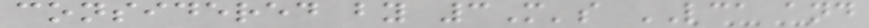considered by 3M's LCA and
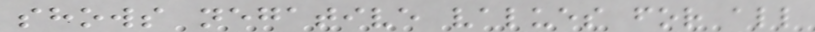shows negative values for all
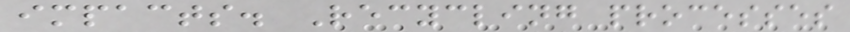impacts. Recycling processes
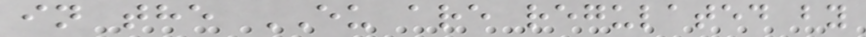in the EU are regulated by
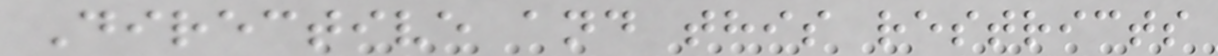Directive and this restricts
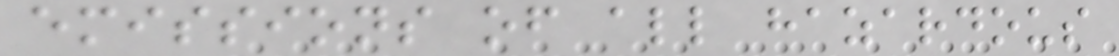emissions of all hazardous
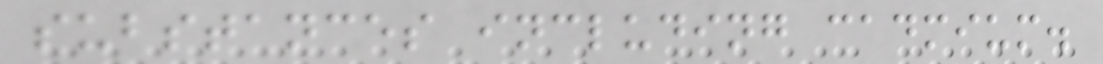substances including cadmium.
